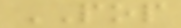POP
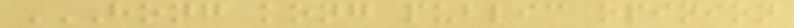HONG KONG PUBLIC OPINION
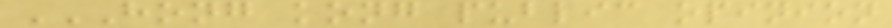HONG KONG PUBLIC OPINION
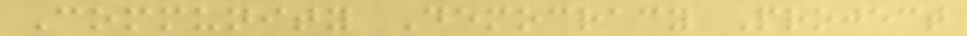Community Democracy Project
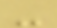-
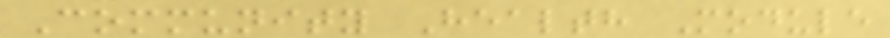Community Health Module
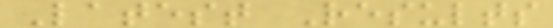Latest Results
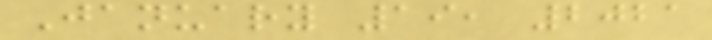January 19, 2021
